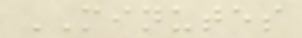MINUTES
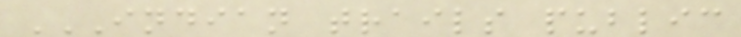INDIAN TRAILS PUBLIC
